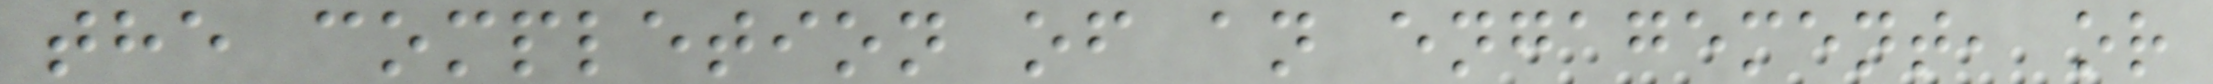the completion of an engagement, or
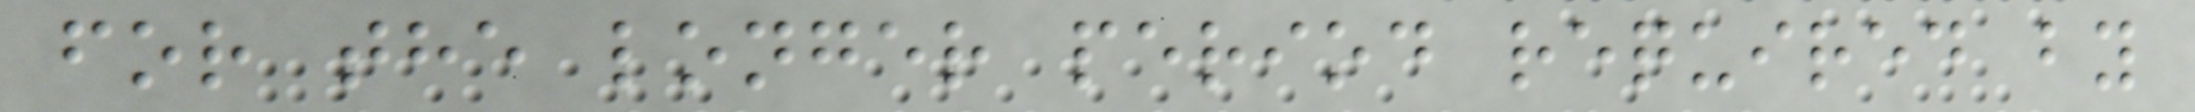for the longer period required by
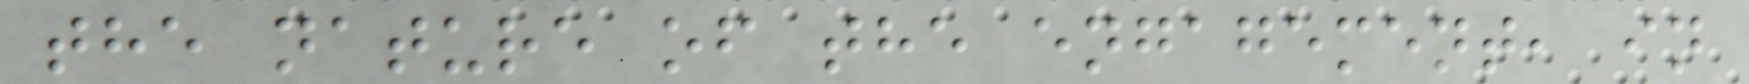the nature of the engagement, in
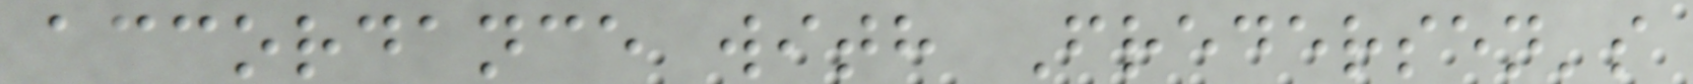accordance with Fredersen's
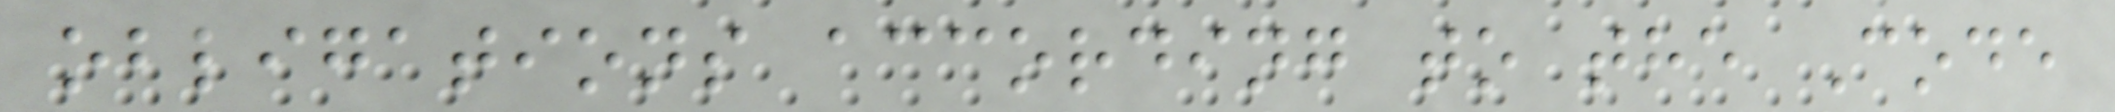obligations according to the Code
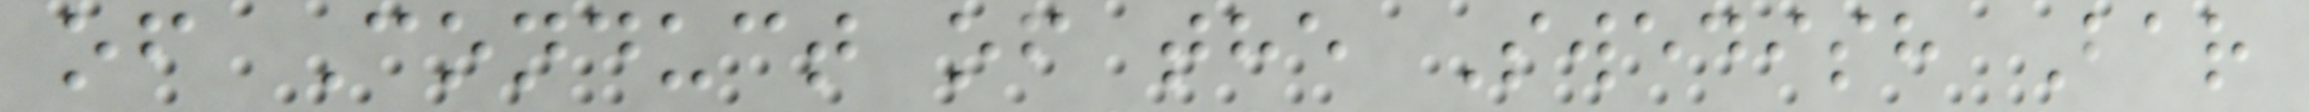of Conduct of the Swedish Bar
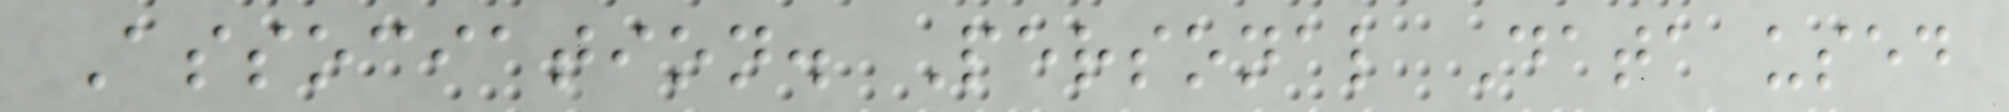Association. Personal Data used
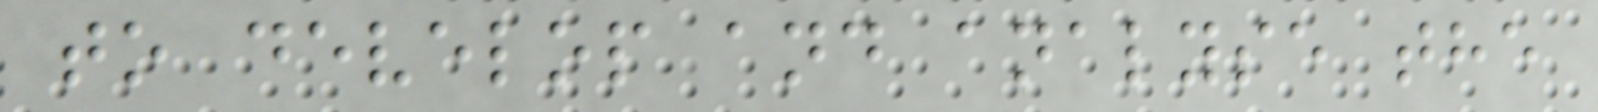to develop and analyse the
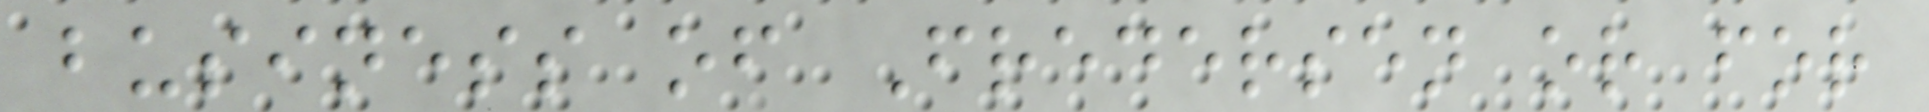business of Fredersen or for
